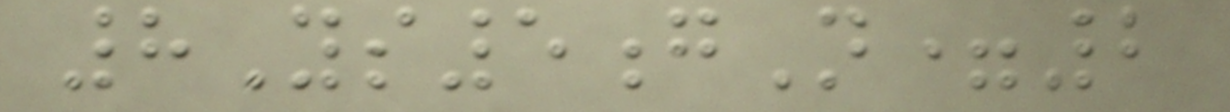8Ys5gN=2
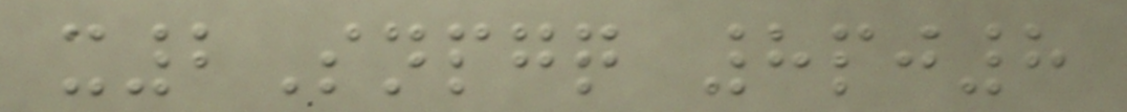x2Snpgq 8pj8
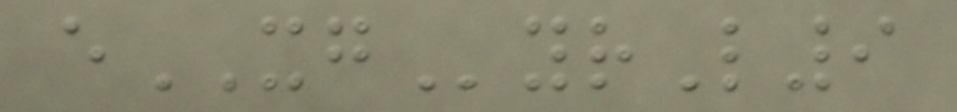eXGyrL9
